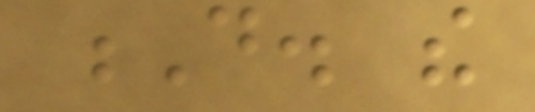D. the
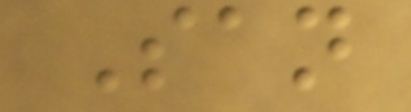San
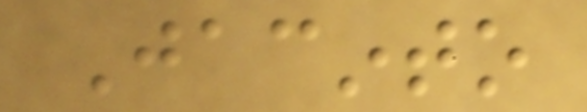Jacinto
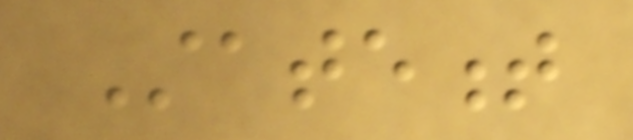Statement
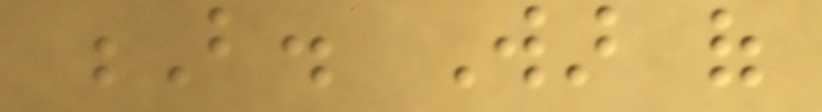B. War of
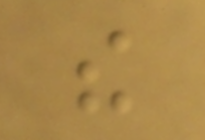the
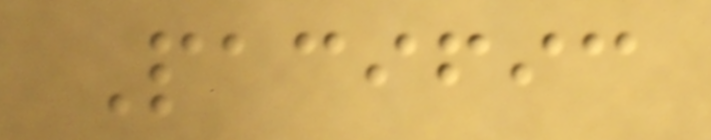Pacific
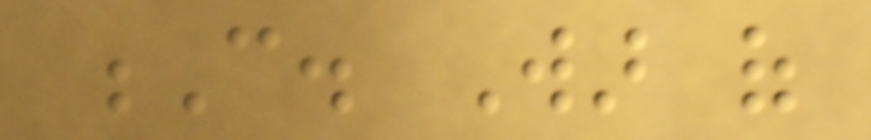C. War of
